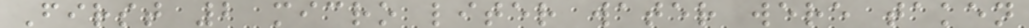First 2 micro liter water were taken
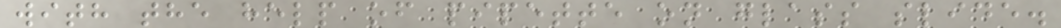with the help of pipette on glass slide.
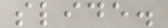slide.
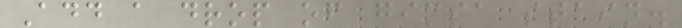Add a drop of gimsa stain.
